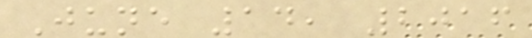June 14, 2016
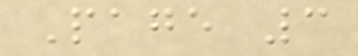Page 3
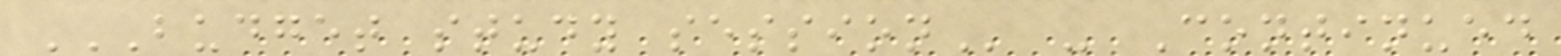BUDGET STUDY SESSION - Continued
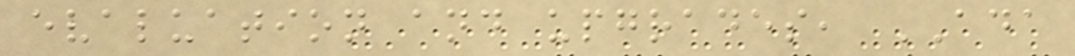evaluation and upgrades, ADA
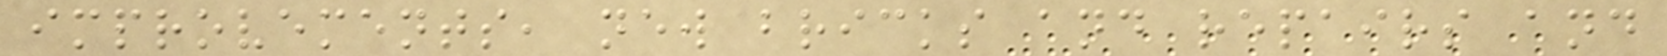improvements, new bricks and repairs and
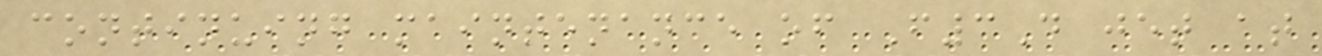continuing maintenance of F3D jet at
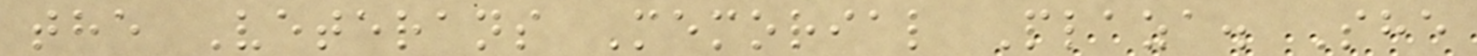the Veterans Memorial Plaza. She
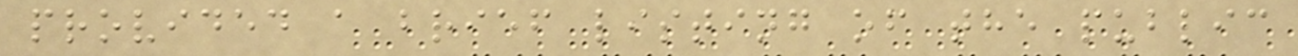provided a brief listing of the public
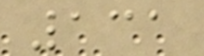131
